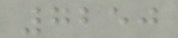7250
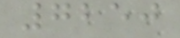7250
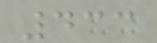433
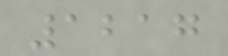1217
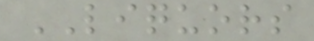LIQUORS
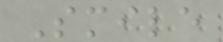Smile
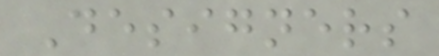Designers
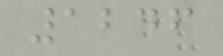1246
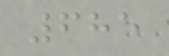685
